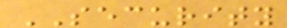SECURITY
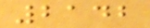2142
